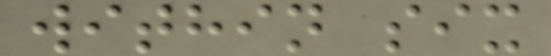within six
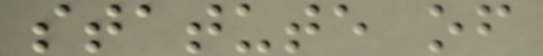statute of
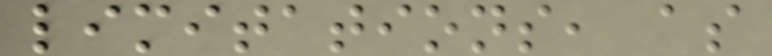limitations, as
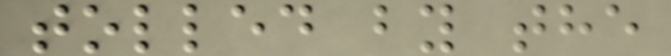tolled by the
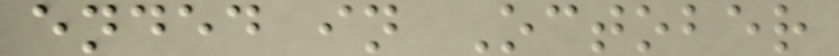ended in October
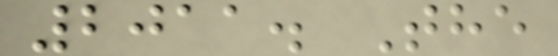2011. The
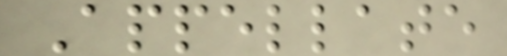Appellate
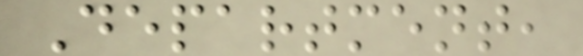Department,
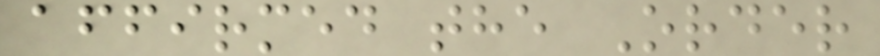affirmed the Order
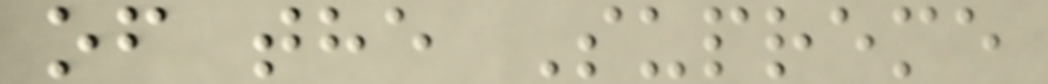of the Supreme
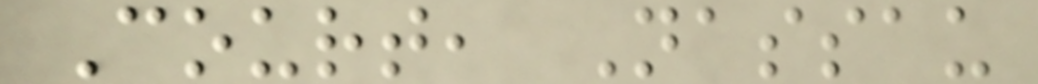Court, Nassau
